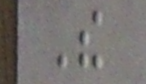The
